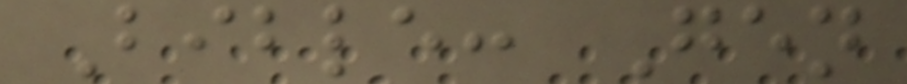Bible: Gen
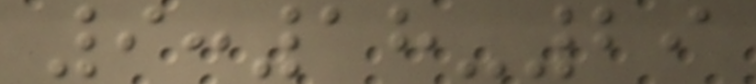9:18-29
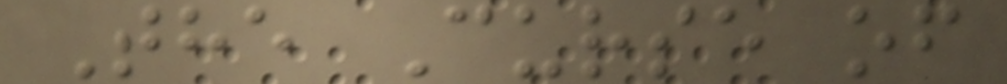The Curse of
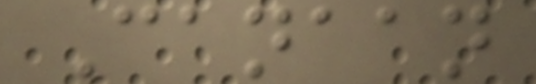Canaan
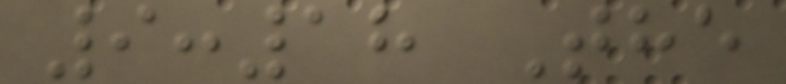9:18 The
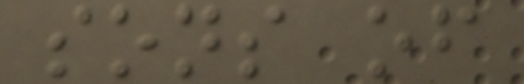sons of
